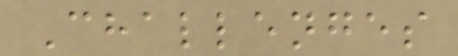Challenges
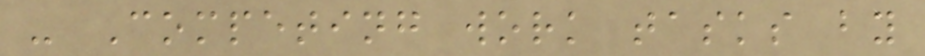- Competing work tasks by
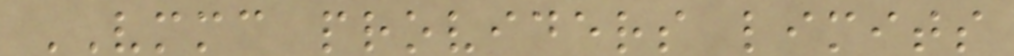VMMC providers limits
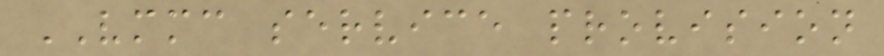VMMC service provision
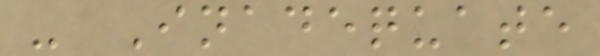- Inadequate
